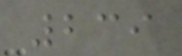239
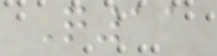Q11
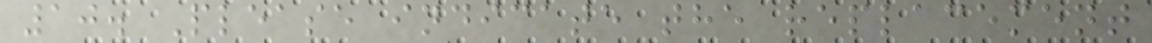10. Please indicate the replacement
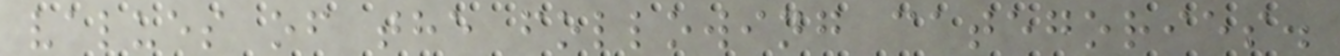values of the following categories.
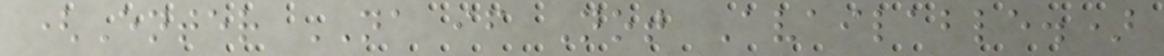(Enter NA if Not Available.)
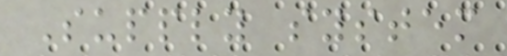Supply system
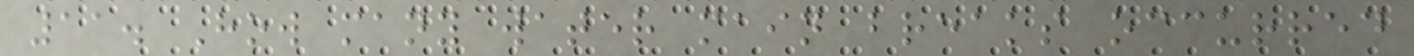11. How many water main breaks occurred
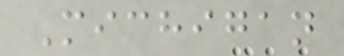Michigan
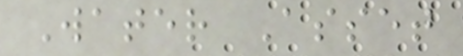Water Asset
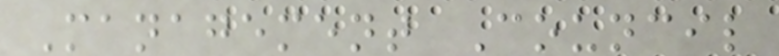Management Council
